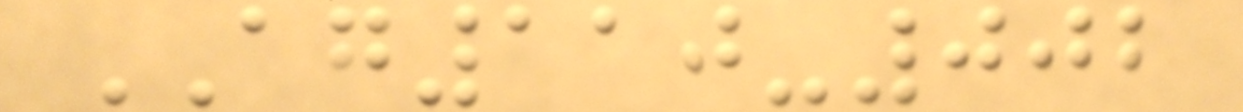AG110-002
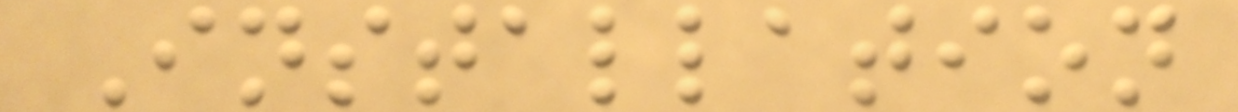Installation
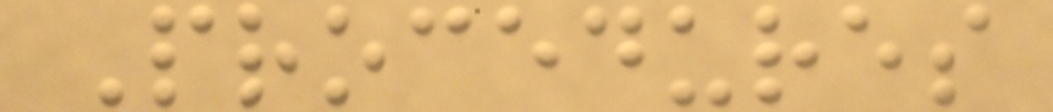Procedures
